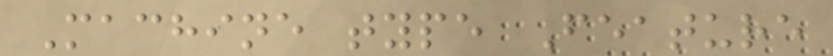Machine type Feature
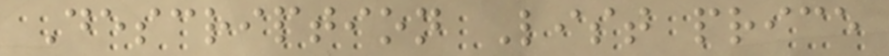Description List price
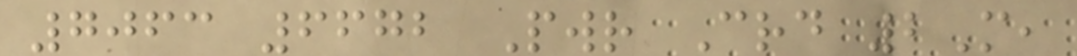7063 6672 Pwr Crd 2M,
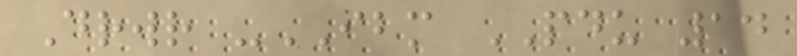Drwr -IBM PDU 14
